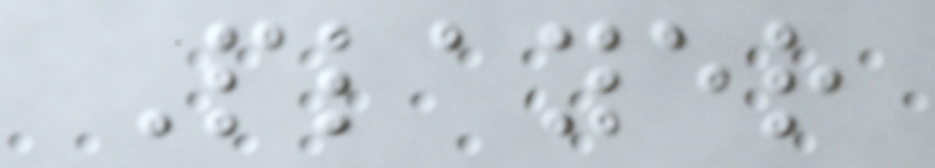Player
